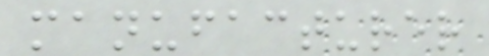manufacturer
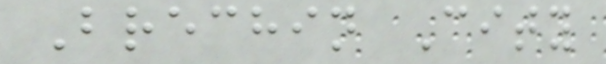Brechin City
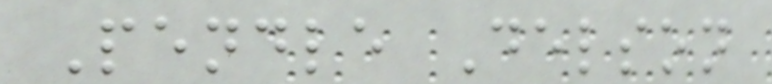Pendle Delson
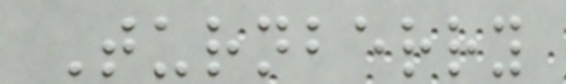Turnberry
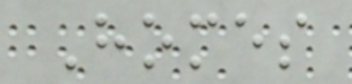Homes
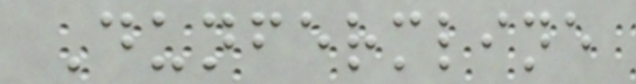Dunfermline
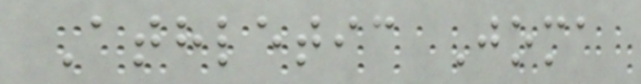Athletic Joma
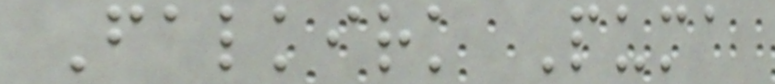Falkirk Puma
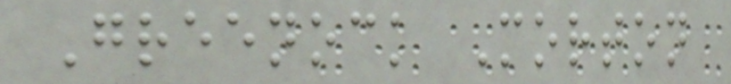Greenock Morton
